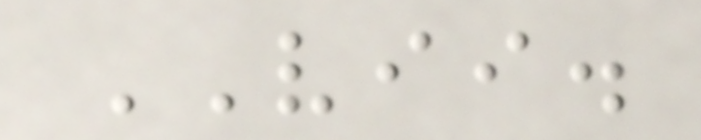VII.
